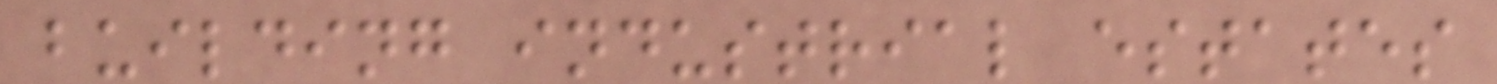building industrial estates
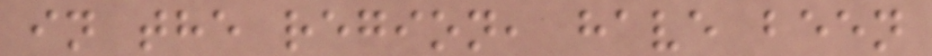in the region, have been
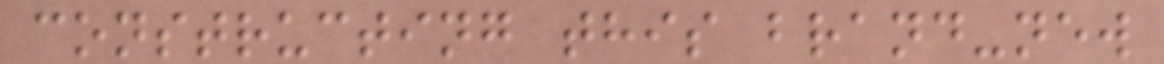constructing this brand-new
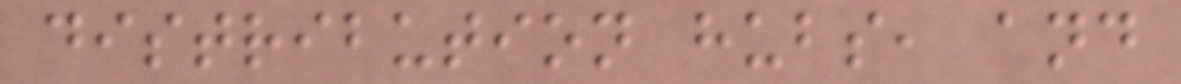distribution hubs, and
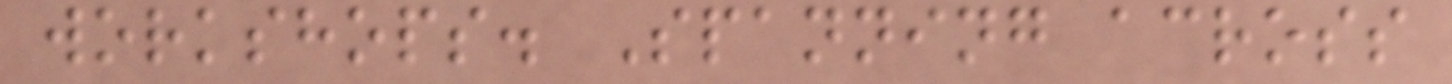workshops. Spanning across
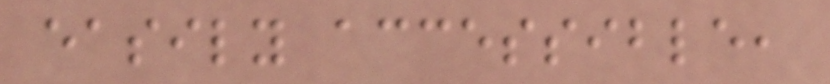easily accessible,
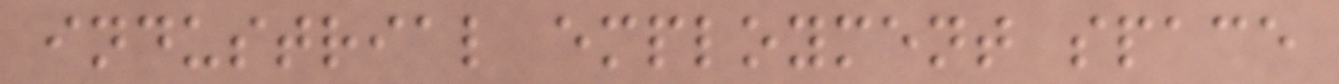industrial employment space
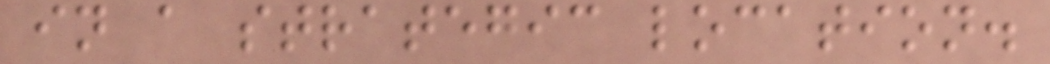in a strategic location.
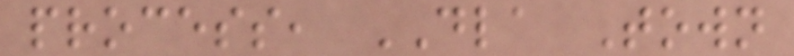process, DLA Town
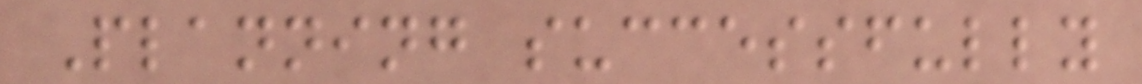Planning successfully
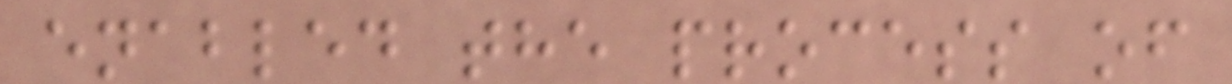enabled the process of
